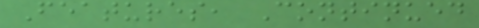Features, Continued
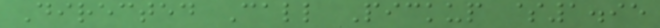Directed Call Pickup $1.95
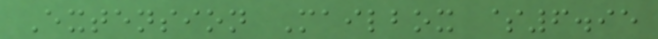Extension Mailbox $6.95
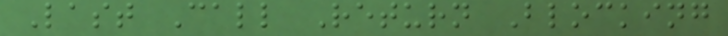Last Call Return Blocking
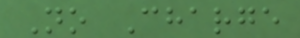No Charge
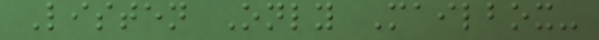Listen Only Mailbox-
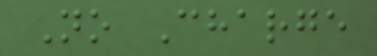No Charge
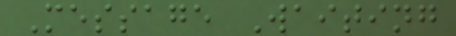Message Waiting
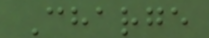Charge
